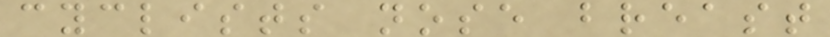cyclists nose breast
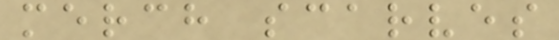merch scarves
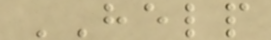HELP
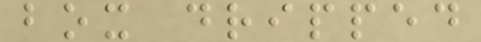box dripped
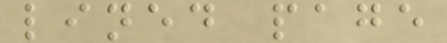lined page
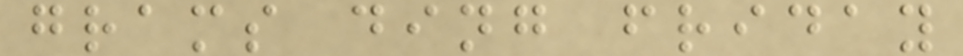grams ding friday
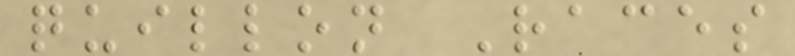quillon Races
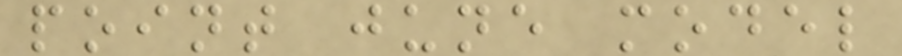point june model
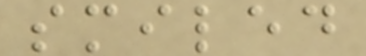smiled
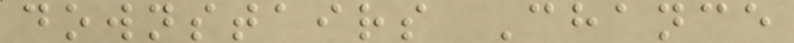downstairs Chance
